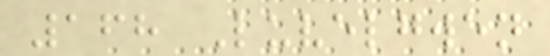168 Luvelgwen
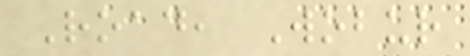Road, Wobur
